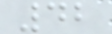42
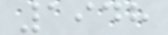1948
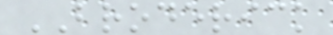BRODERICK
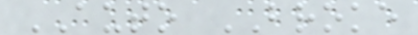AUTO BROKE
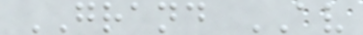GRAND AV
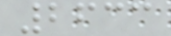2633
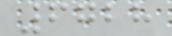6728
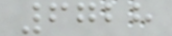6728
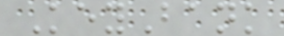KeyBank
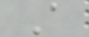A
